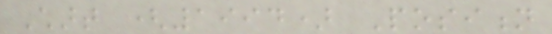Chart (1994) Position
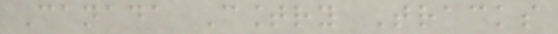Canada Country Tracks
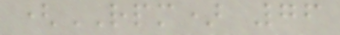(RPM) 76
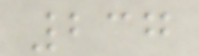237
